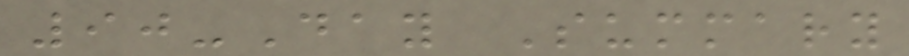90-Day Summary
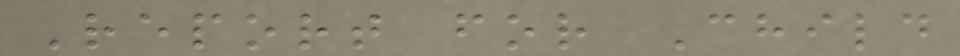Report for Child
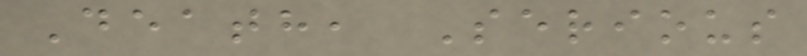Death, Serious
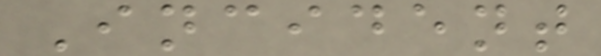Incident
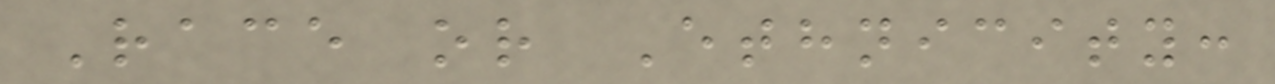Race or Ethnicity:
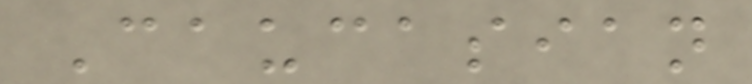Caucasian
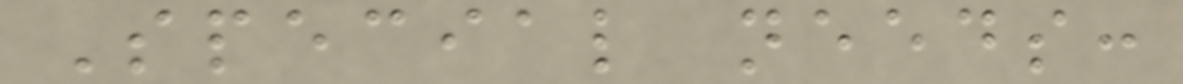Special needs:
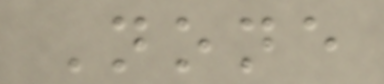None
